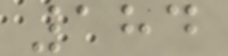184
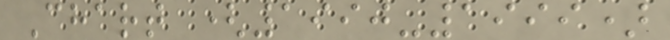Chart (1990-1999)
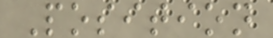Position
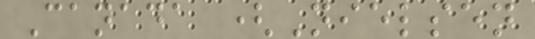Canada (Nielsen
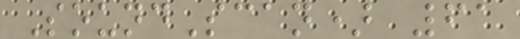SoundScan) 61
